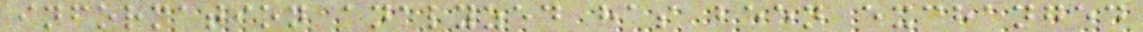information analyzed has been exchanged
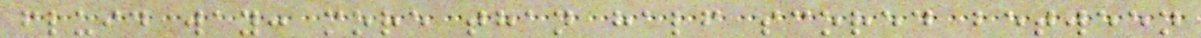fluid way: more than half scored between
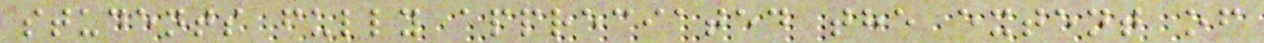students fully appreciated the extent of
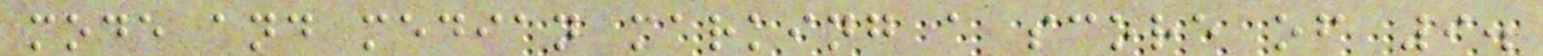mode and median marking a score of 9.
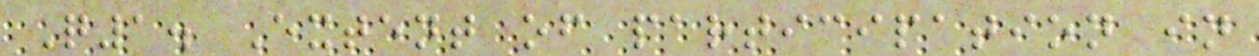Q1. Extent of participation in
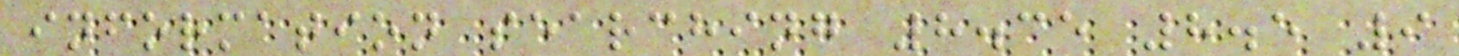information searching 8.35 8.5 9
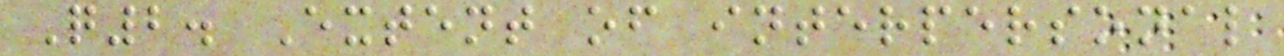Q2. Extent of interpersonal
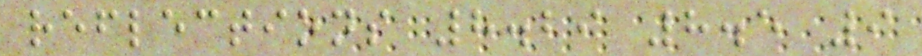reflections 8.29 8.5 9
